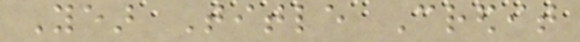Year Title Credit
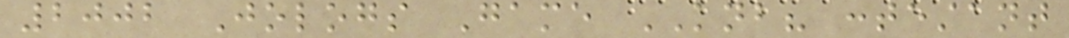2002 Jologs Game KNB? contestant
